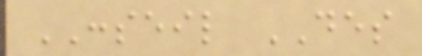CONSEIL DES
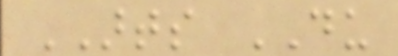ARTS DU
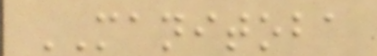MANITOBA
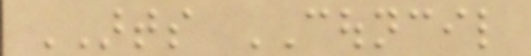ARTS COUNCIL
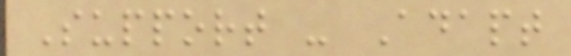Support - Adapt
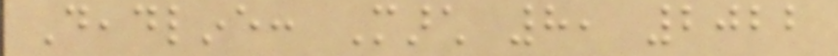Deadline: March 8, 2022
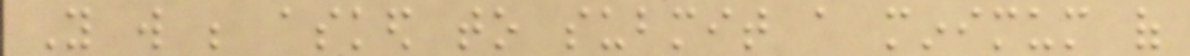You will be asked to submit a minimum of
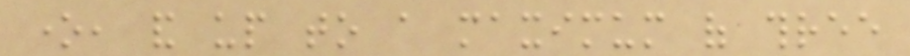one, and up to a maximum of three
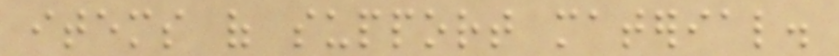items of support material.
